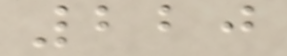220
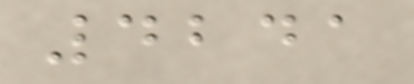4241
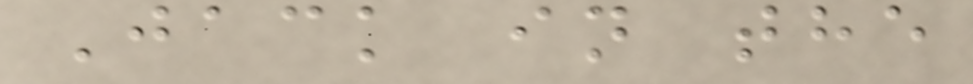Jack in the
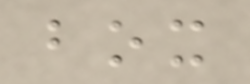box
